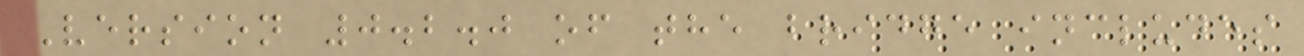Version 0.2.0 of the bridge includes
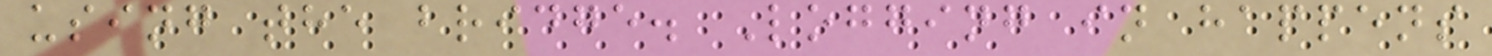using the bridge. Logging in happens
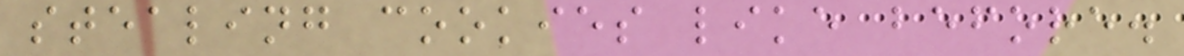stealing cookies like before.
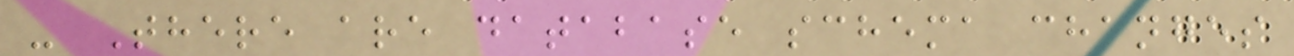- There are database schema changes
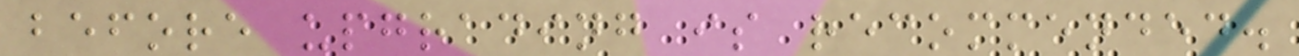before upgrading is recommended.
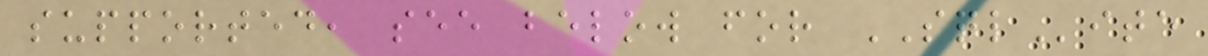supported, see below for SQLite
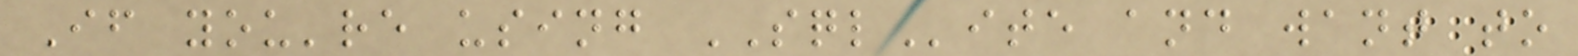If you're using SQLite and want to
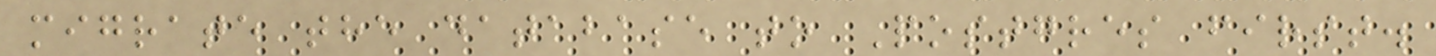migrate the database to Postgres first.
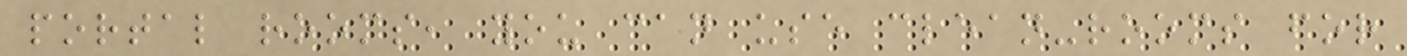portal rooms, you can use clean-rooms for
